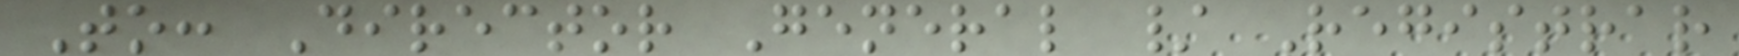To: Director General / Registrar
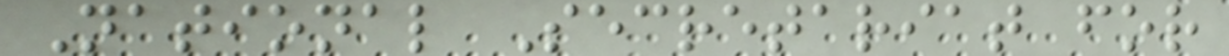National Secretariat for
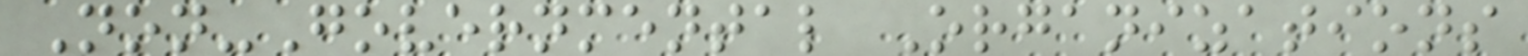Non-Governmental Organizations
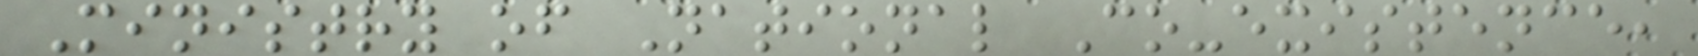Ministry of National Co-existence,
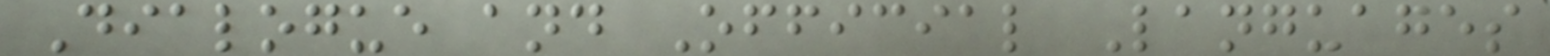Dialogue and Official Languages
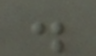.
